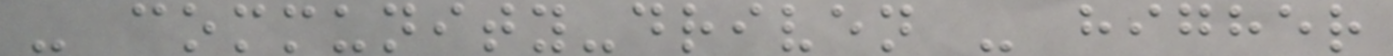- community-driven - higher
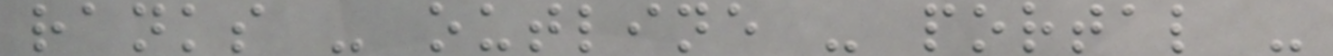ranks - outline - portal -
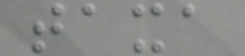taxa
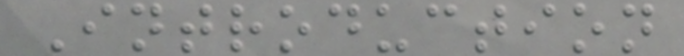Introduction
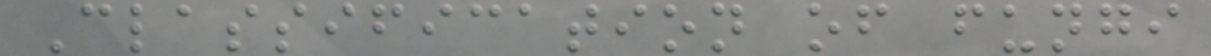Classification of fungi
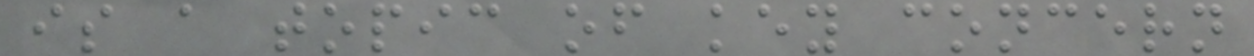is a topic of key concern
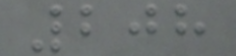208
